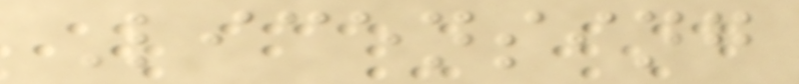Licensing
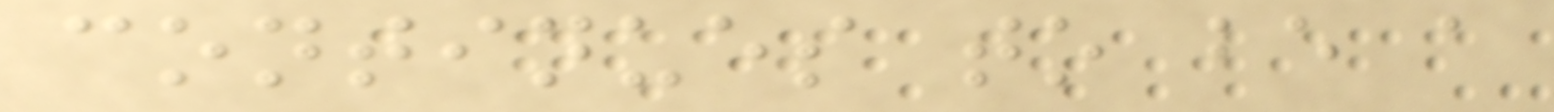continues to be a
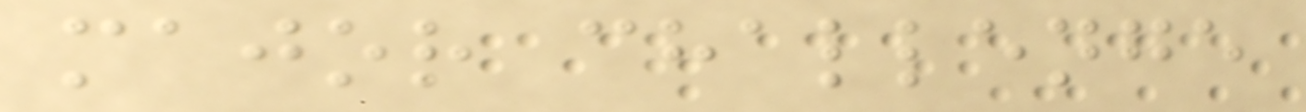major challenge
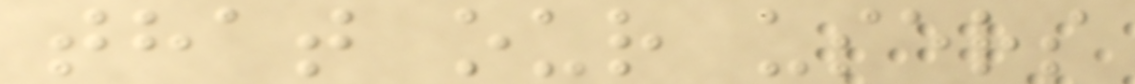that our users
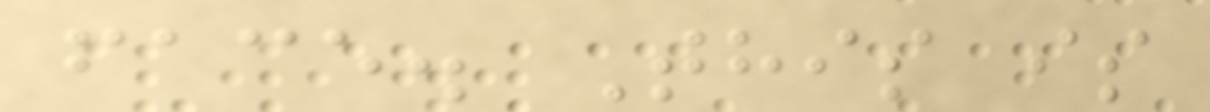face. This is
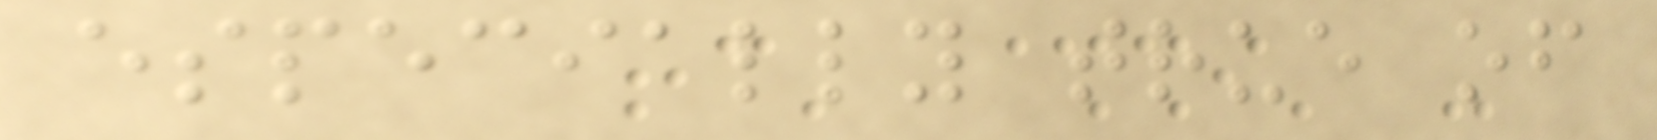especially true of
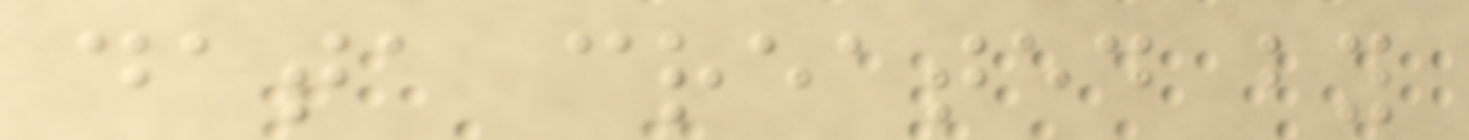data created by
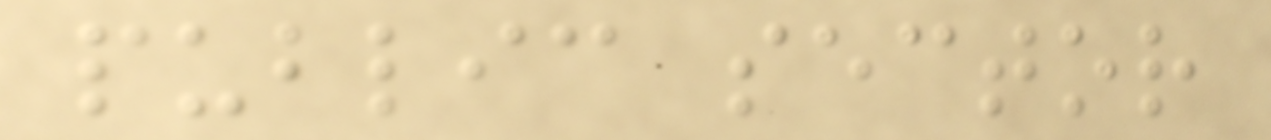public sector
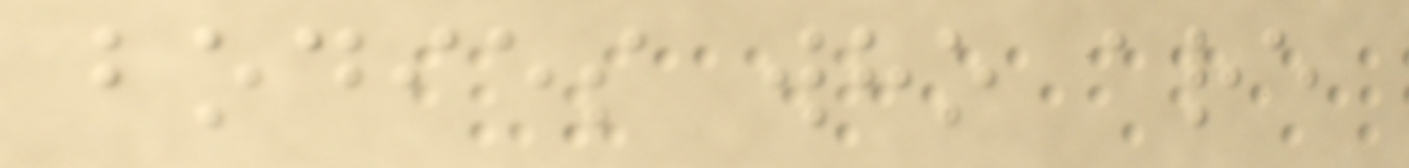bodies who are
